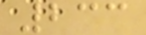233
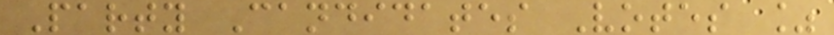Party Candidates Votes %
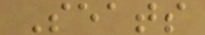Seats
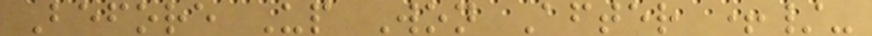Before Up Won After +/-
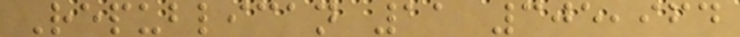Republican 11 305,964
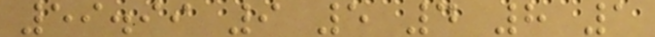59.99 9 5 4 8 1
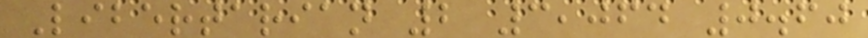Libertarian 2 3,064 0.60
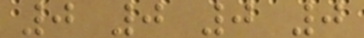0 0 0 0
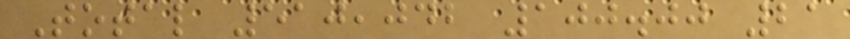Total 510,042 100.00 21
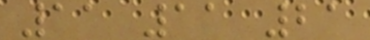11 11 21
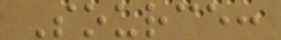Source:
